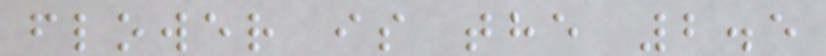flower is the 2.5
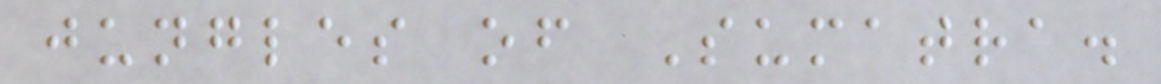jungles of Sumatra.
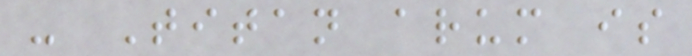- Titan arum is
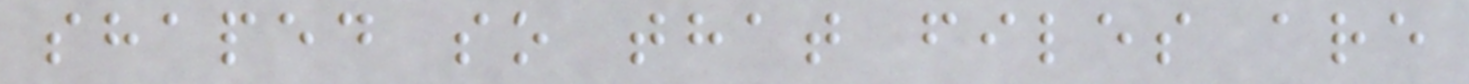shaped so that files are
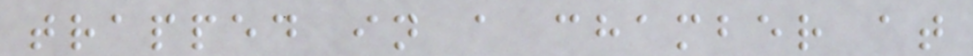trapped in a chamber at
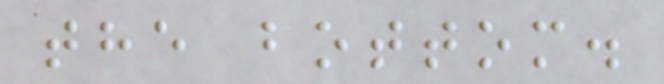the bottom.
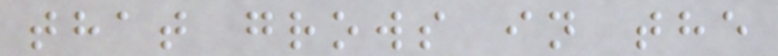that grows in the
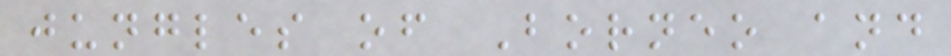jungles of Borneo and
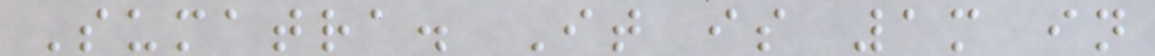Sumatra. It is 1m in
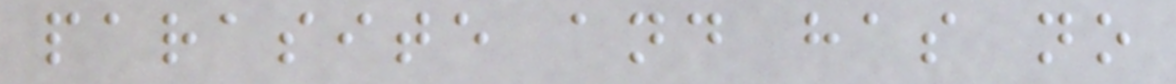parasite and has no
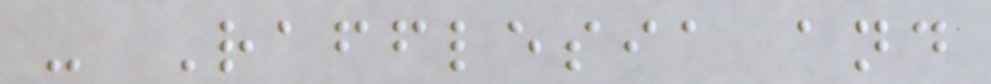- Rafflesia and
